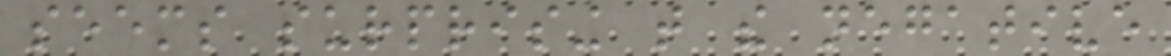seems surprising that the negative
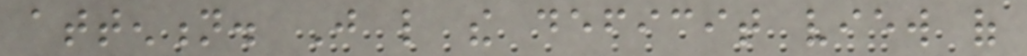attention. Just like the deficit view of
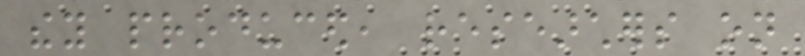they produced, researchers on
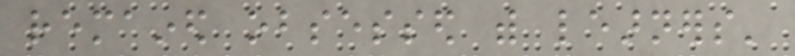remained obsessed with learners'
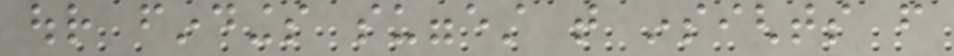our findings suggest that insights from
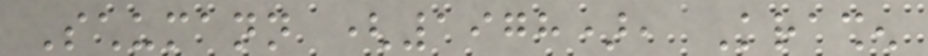Schumann (1978), Krashen
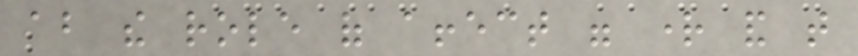about the role of affect were right and that
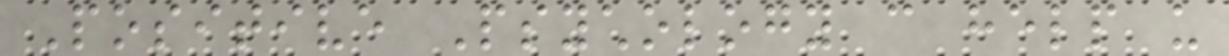Positive Psychology can help us
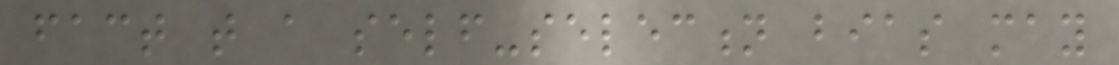fact that a self-selection bias may
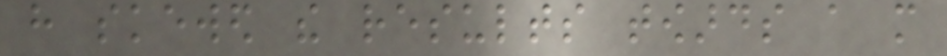have skewed the results towards a more
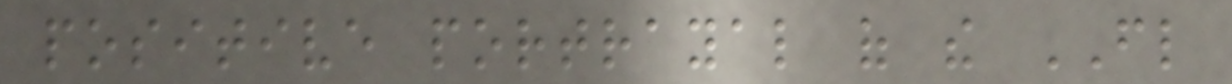positive portrayal of the FL
